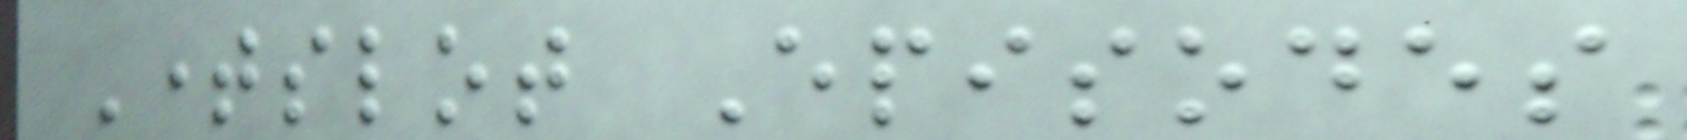Timeslot Episodes
